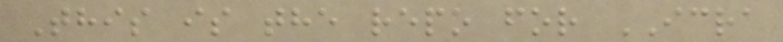This is the repo for ICRA
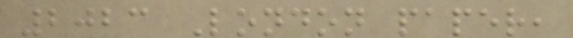2023 London paper,
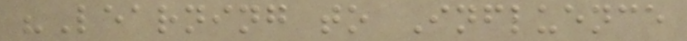"Learning to Influence
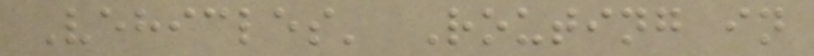Vehicles' Routing in
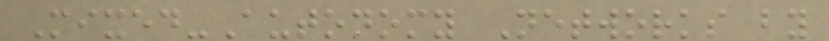Mixed-Autonomy Networks by
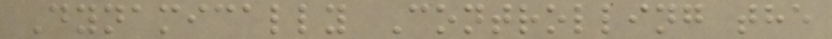Dynamically Controlling the
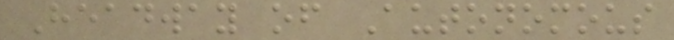Headway of Autonomous
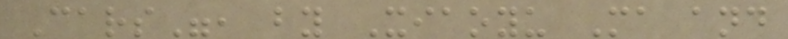Cars", by Xiaoyu Ma and
